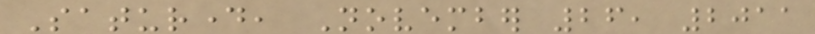Saturday, November 26, 2011
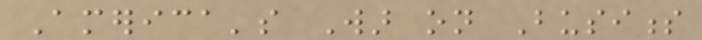America's War on Business
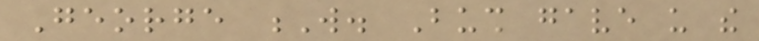George W. Bush gave us the
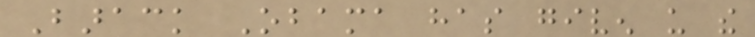Barack Obama has given us the
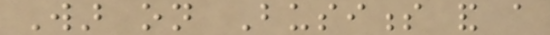War on Business and a
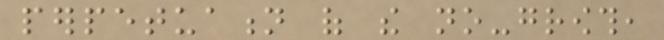perpetuation of the no-growth,
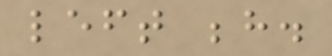left behind.
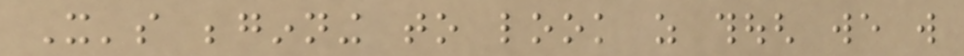It's beginning to look as though we will
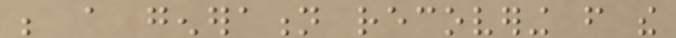be a generation recovering from the
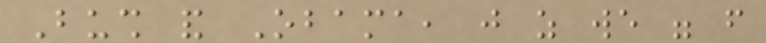Bush and Obama, just as we were from
